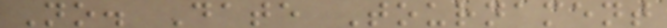No. Date Tournament
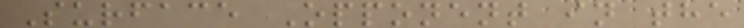Surface Opponent in the
